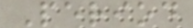Period
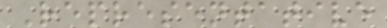Representative
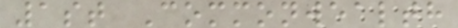1st Commonwealth
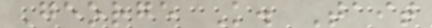George K. Tait
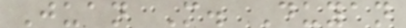Juan M. Duyan
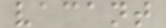vacant
